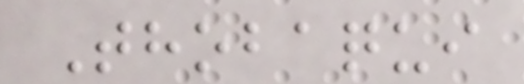Thobaqui
